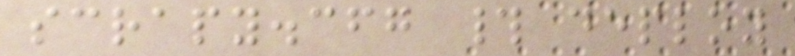scrapy.cfg # deploy
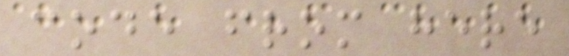code from here
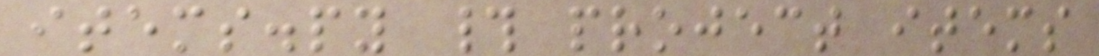items.py # project items
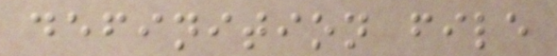definition file
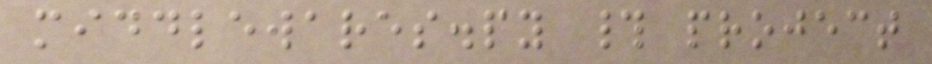middlewares.py # project
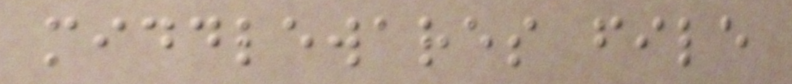middlewares file
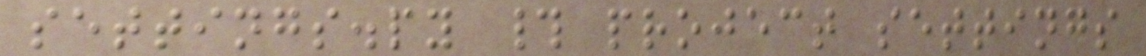settings.py # project settings
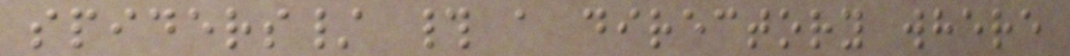spiders/ # a directory where
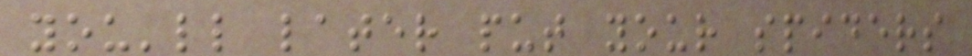you'll later put your spiders
